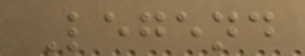Legend
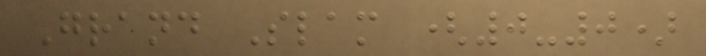Grand Slam (0-0)
